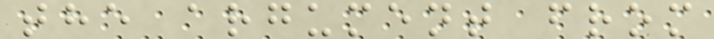the argument from
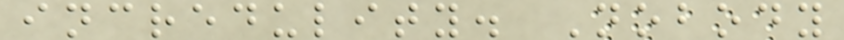incredulity. Nobody
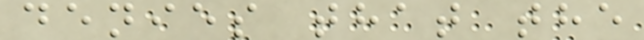denies that the
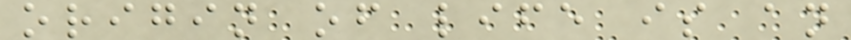origin of life is an
